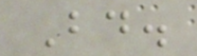Bd.
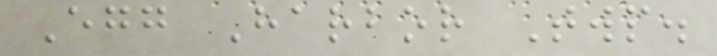Egg Harbor Twp.
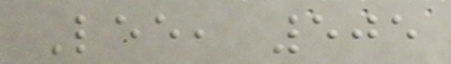Lee, 505
